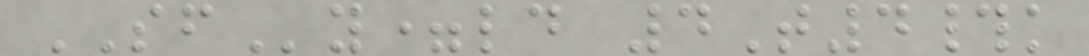SFy=ld 4T4#k
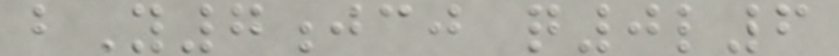bY7jcj q0l6
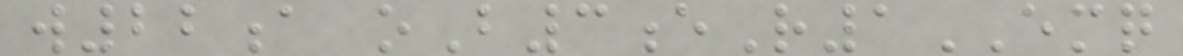w22a oB3eR1EMQ
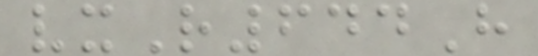vxR644H
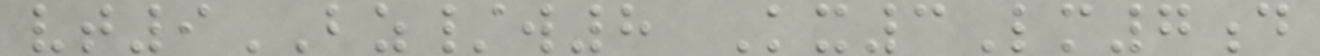vt9BZ/w8 Kx3Lm7d
